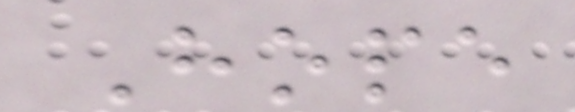Hope
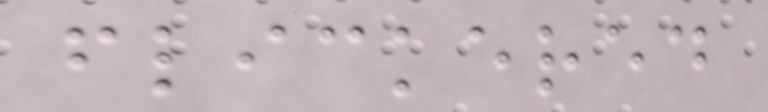flickered
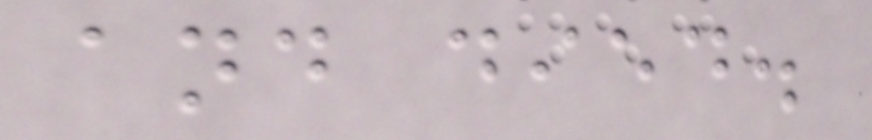and died.
